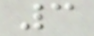3
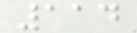114
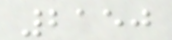2150
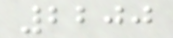2200
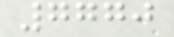7770
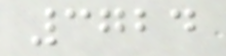3724
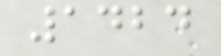1424
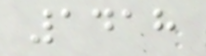1418
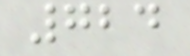724
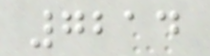7214
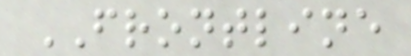FRONTLINE
